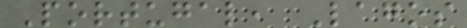Portugal, Lagos
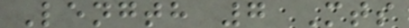Length 7 Mts
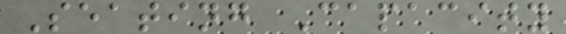Seating Capacity
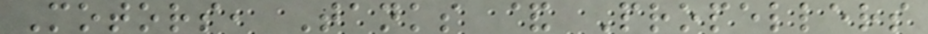Motors, Tanks & Propellers
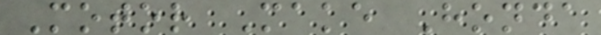Motor Make Honda
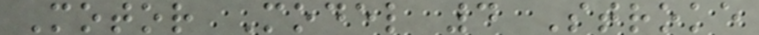Motor Model 4 Stroke
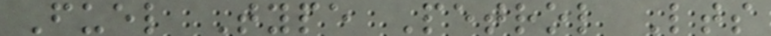Fuel Type Petrol Lts
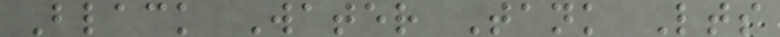Black Water Tank Lts
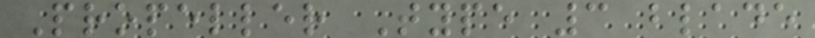Propeller Type 3 blade
